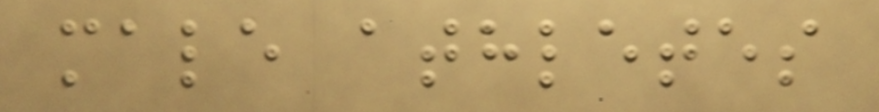male athletes
